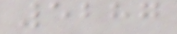5287
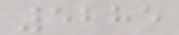5285
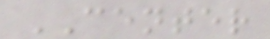CENTER
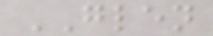GLEN
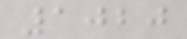1020
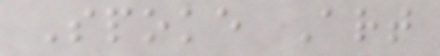Spoke Art
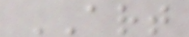ART
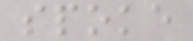spoke
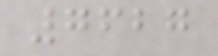7627
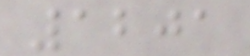1201
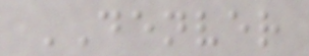DENVER
